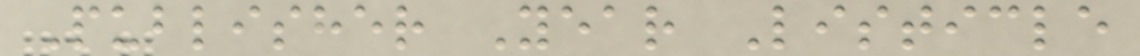Publisher Year Listicle
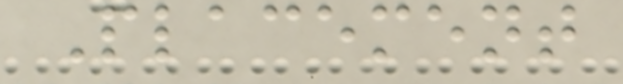Placement
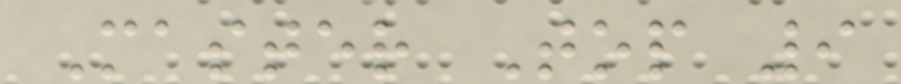Master Top 9
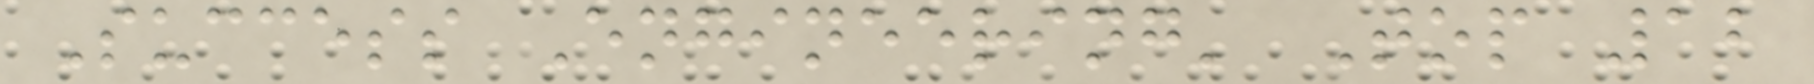Success Engineering' Top 12
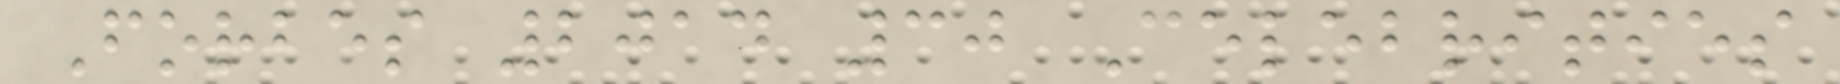Forbes 2014 30 Celebrities
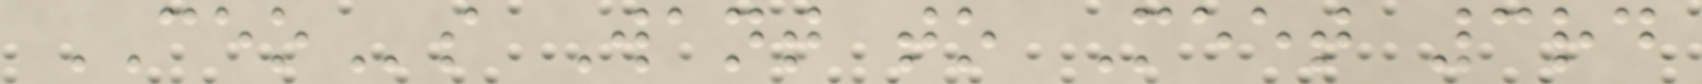CEOs Want to Meet 3rd
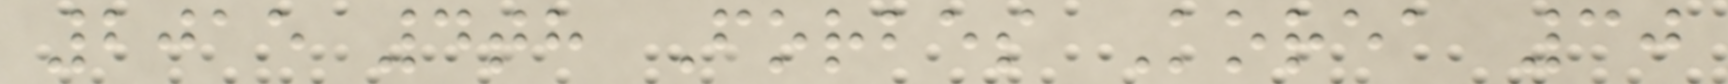2015 4th Forbes Korea 30
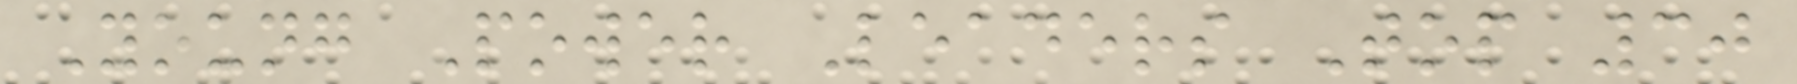Young Power Leaders Top 30
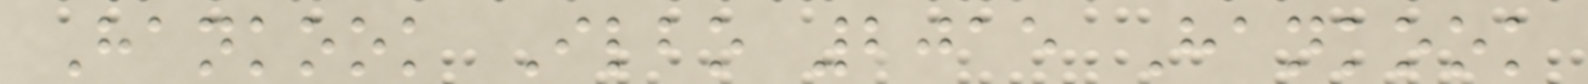Hankook Ilbo 2015 Hankook
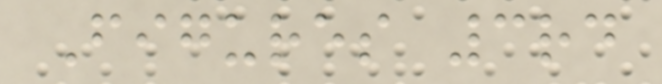Figures 3rd
